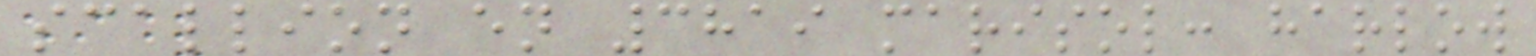scallion en 3819 marisol: harlow
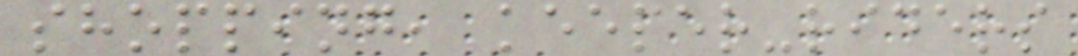shopping, keeper-riders
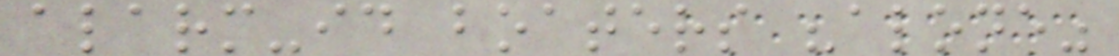alarm-id boaters "alone"
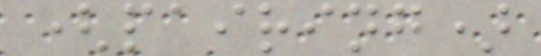(pairing)
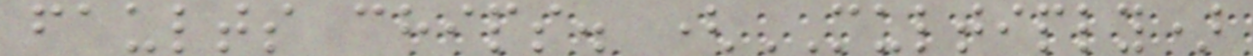faults chips. (MULTIPLY)
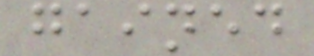gained
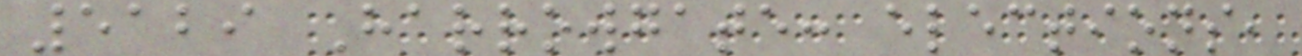5129 Harrowgate: elections,
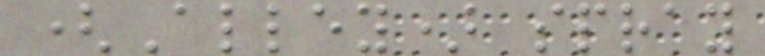(Alley) spray
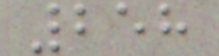258
